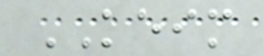KEIM
